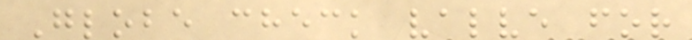Globe check valve for
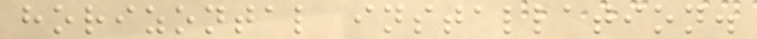horizontal installation.
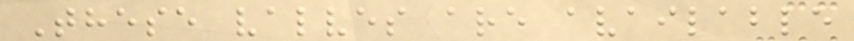These valves are available
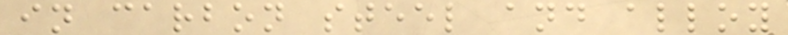in carbon steel and alloy
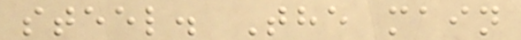steel. The main
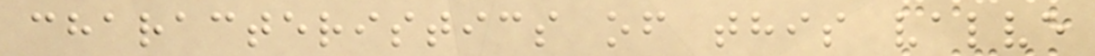characteristics of this valve
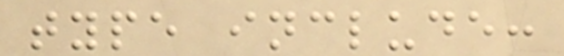type include:
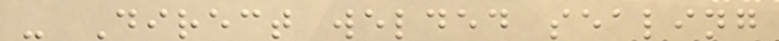- Direct welded sealing
